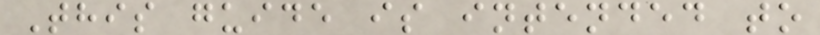This guide is intended to
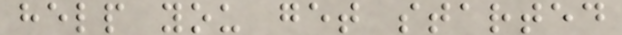help you get started
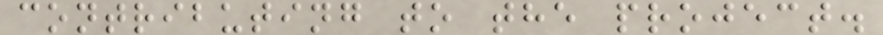contributing to the project.
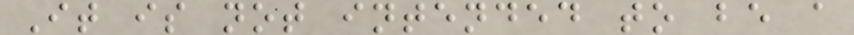It is not intended to be a
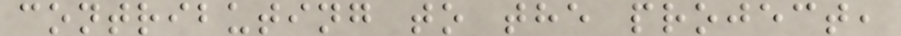contributing to the project,
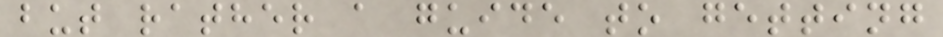but rather a guide to getting
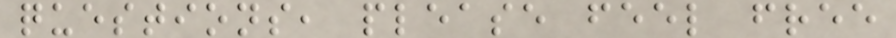questions, please feel free
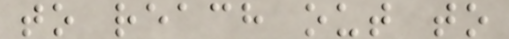to reach out to
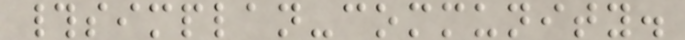#simplan-community.
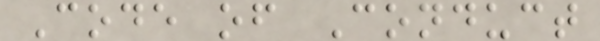Code of Conduct
